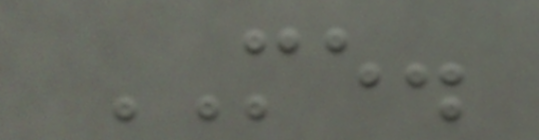ME.
